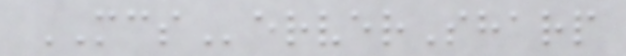MCServerSharp
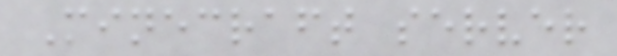Minecraft server
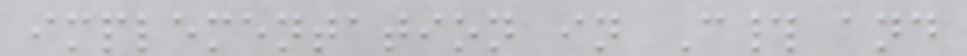implementation in C# and
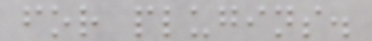for plugins.
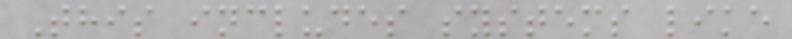This includes systems like
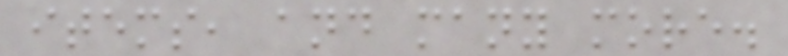items, and many more.
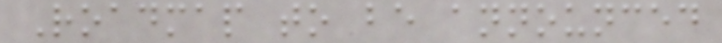Roadmap to be announced
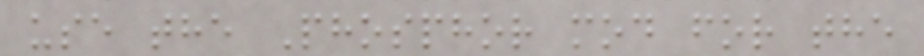use the Phosphor mod for the
